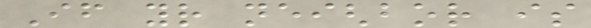If your neighbor is
